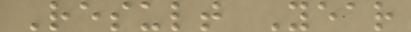Result Year
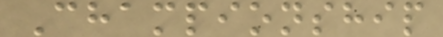Championship
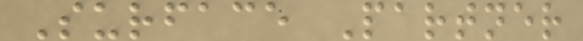Surface Partner
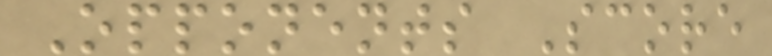Opponents Score
